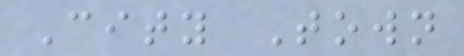City Town
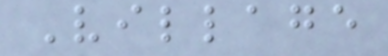Village
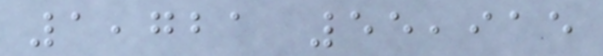1,721 55,915
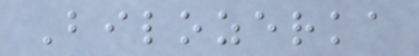Bilozerka
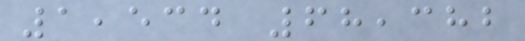1,534 68,382
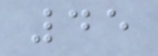45
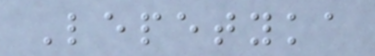Lepetyka
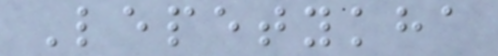Lepetykha
